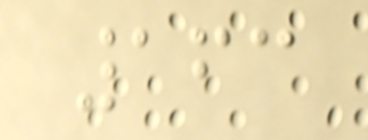163
